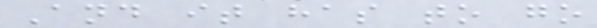And it has to go
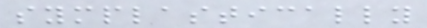symplastically
